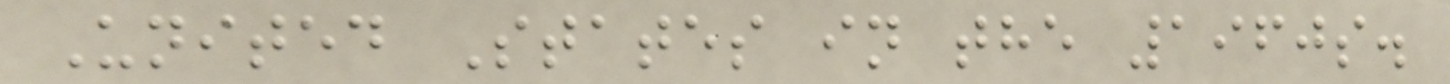United States in the 1960s.
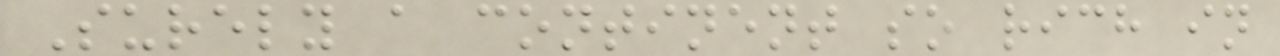Surely a continent so rich in
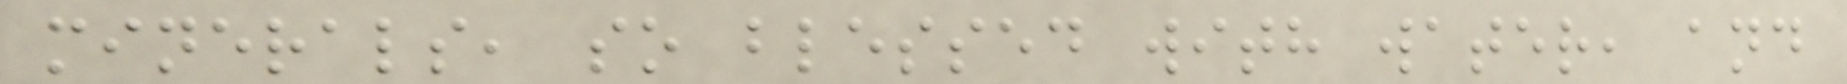minerals, so blessed with water, and
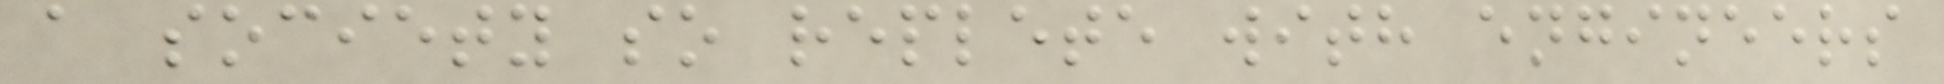a society so replete with engineers
